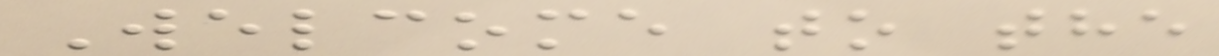Welcome to the
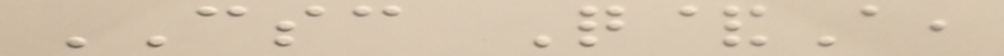CSC Q&A,
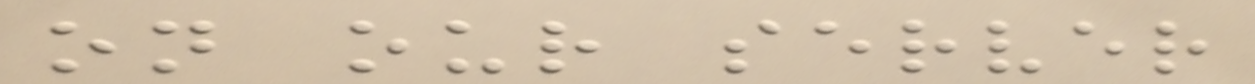on our server
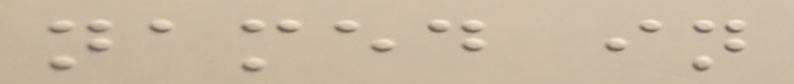named in
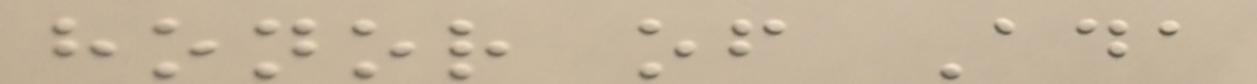honor of Ada
